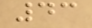43
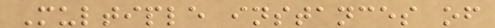Multiple instances of
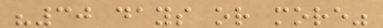"30 days or more"
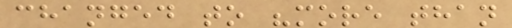changed to "more than
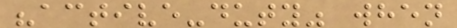"active-duty" when
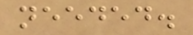needed.
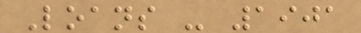Loans - 1901
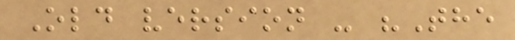Old version - "The
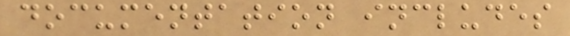documentation includes
